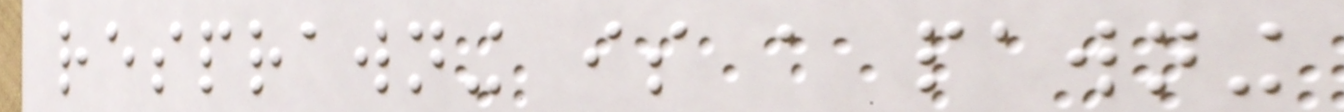resprawning is a pawning
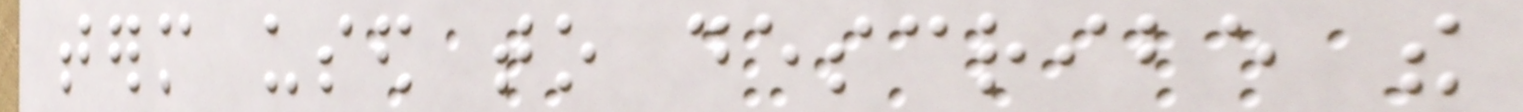term used to describe the
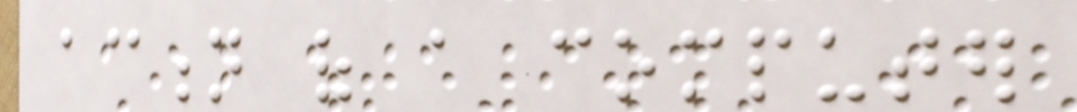action of a computer
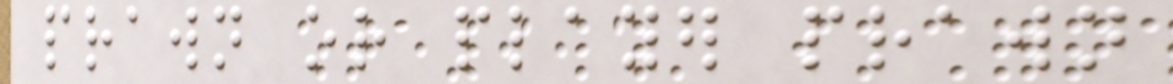prawn or player prawn
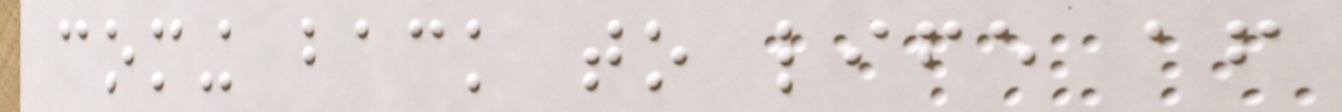coming back to life after
